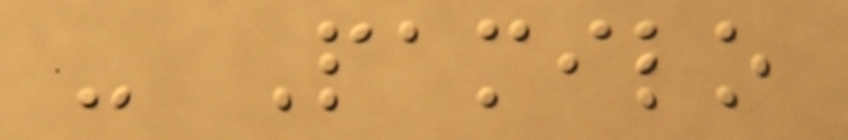- Pamilo
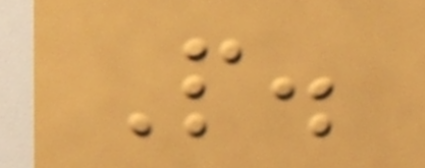P.
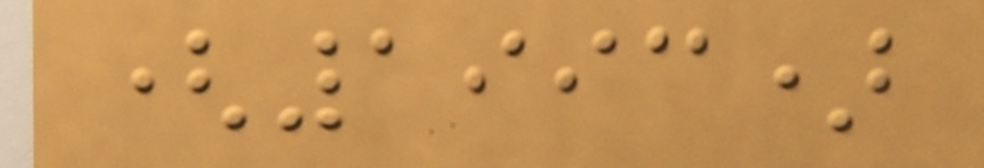(1993)
